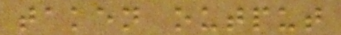taken output
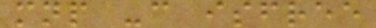mnp -c isfree
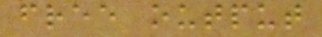free output
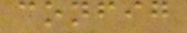config
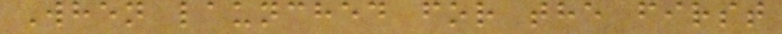When launched for the first
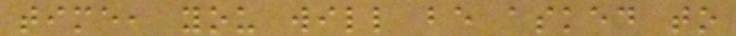time, you will be asked to
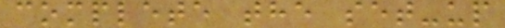complete the set-up
